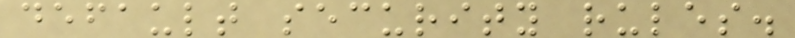default security rules.
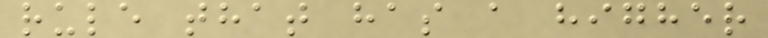rule that has a higher
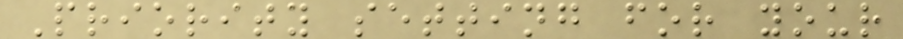Priority setting for your
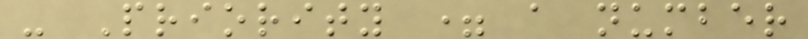- Priority = a number
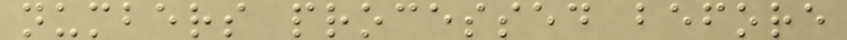numbers processed before
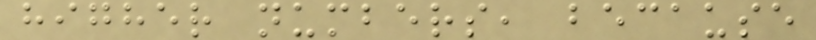higher numbers, because
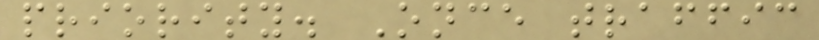priority. Once traffic
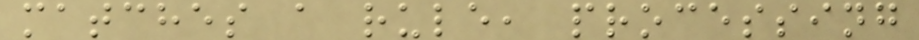matches a rule, processing
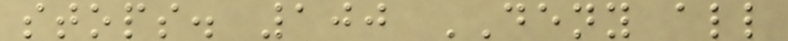stops. 100 DENY all
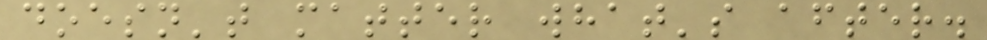doesn't matter what's after.
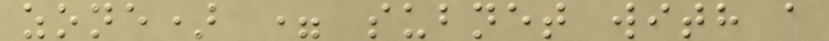zone) = subnet with a
